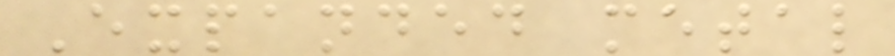Expanded metal
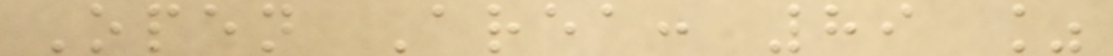Open Area: 89 %
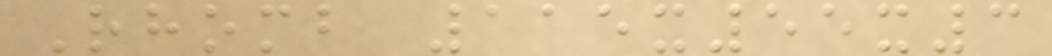Rhomb 115x55x3
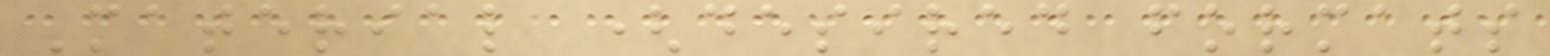Material (desired formats
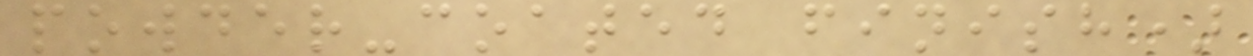powder-coated finish)
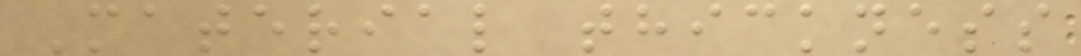Material thickness
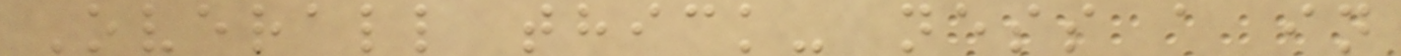Overall thick- ness a in
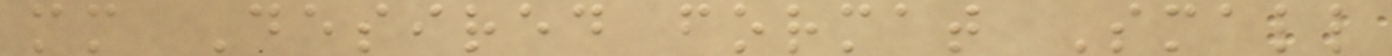mm Desired format Small
